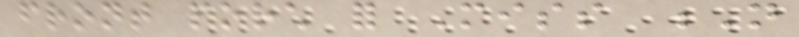front porch for Miss N
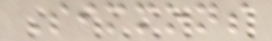Simmons
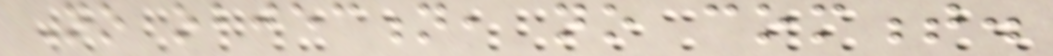No objection, no comment.
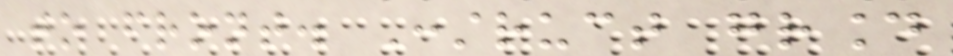to front. Construct ground
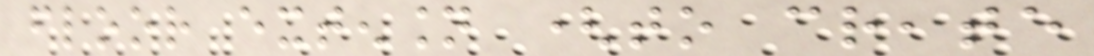floor extension (to create
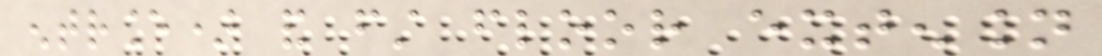entrance) and first floor extension
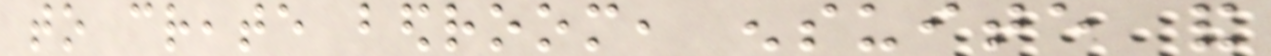to create bedroom, ensuite and
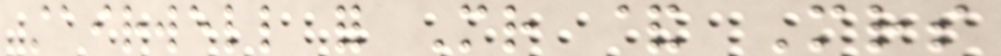stairwell for Mr & Mrs
